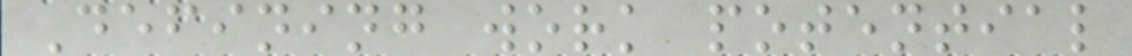Defining work potential
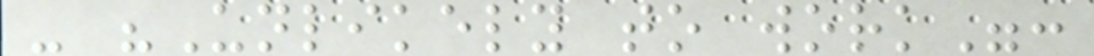- "Unlikely to work":
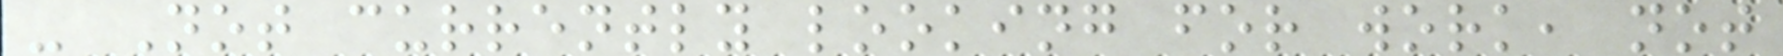- Not currently looking for work, not
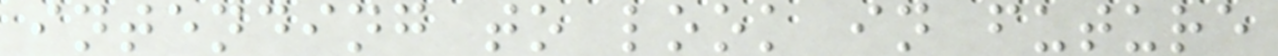intending to look in future
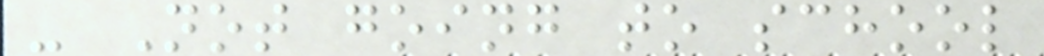- Not going to school
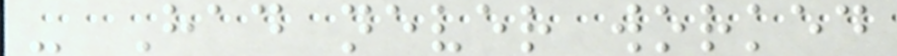- Had never worked
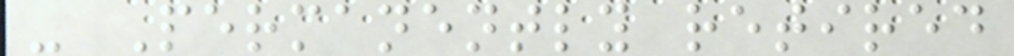- Permanently retired
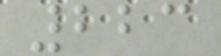223
